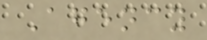Agency
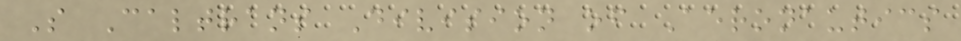S Caltrans Division of Aeronautics
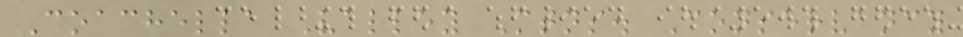Coachella Valley Mtns. Conservancy
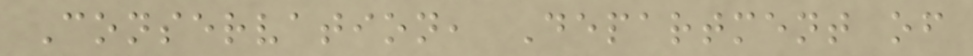Conservation, Department of
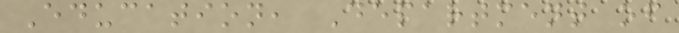Education, Department of
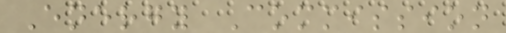Energy Commission
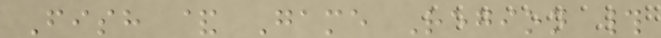Fish & Game Region #
